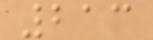213
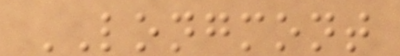LONGMONT
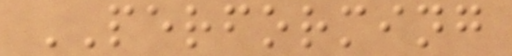PERFORMING
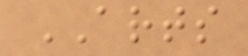ARTS
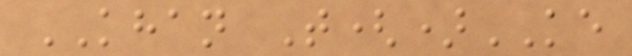KHAN T()KE
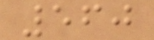560
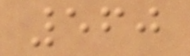560
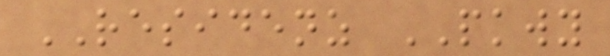RESIDENZ PKWY
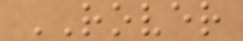ROVER
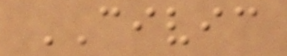CIVIC
